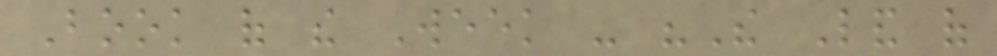Book of the Week - "The Land of
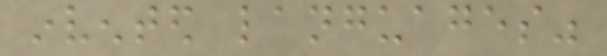invented languages"
